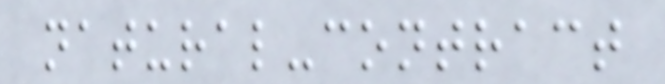natural-contract
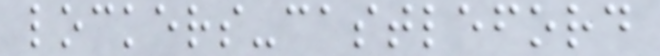lockers-castleford
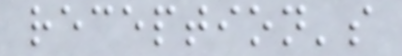reception's
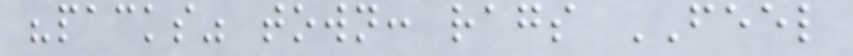"packs" town: rags FEEL
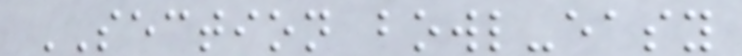SECTION bowl-easy
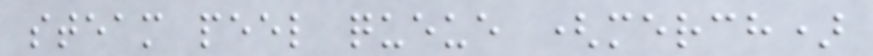steam peel queue (merch)
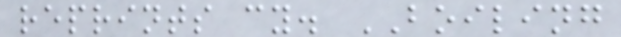reprints cy. BOILING
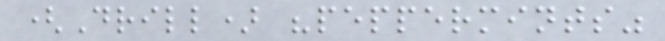(Drill) "peppermints"
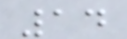14
